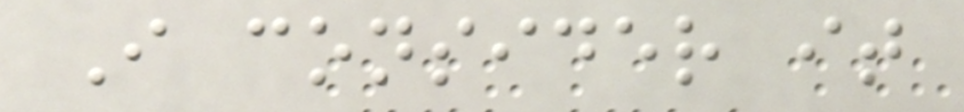I consider it
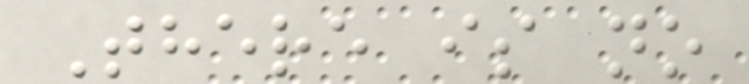There is no
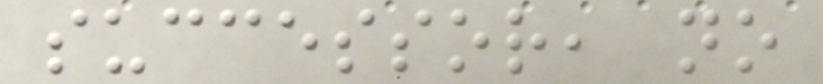successor, no
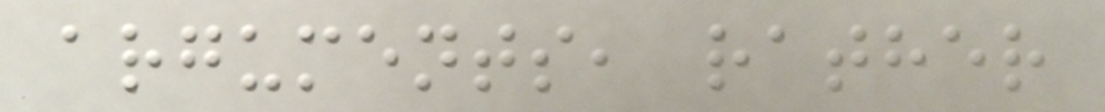arguments, rather
